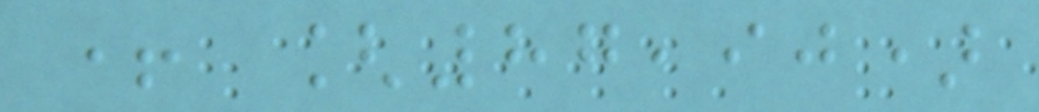+ [87,90)
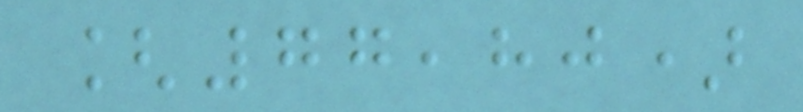[77,80)
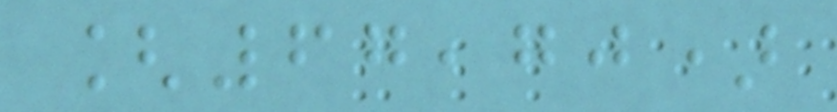[67,70)
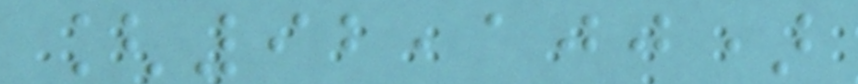[92,100)
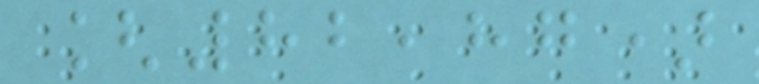[82,87)
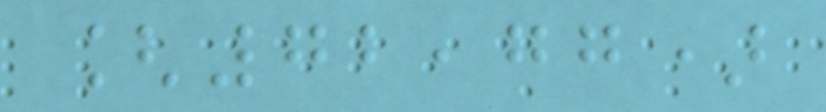[72,77)
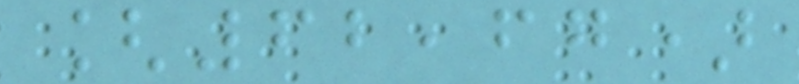[62,67)
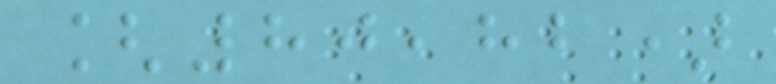[80,82)
